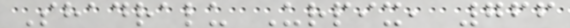Shadralu Urpix, 766
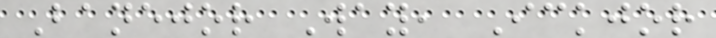Banejor Way, Ickjor
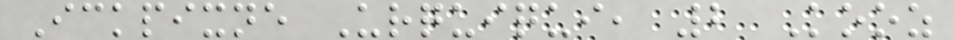Ickpixne Urquiqui, 2 Kooz
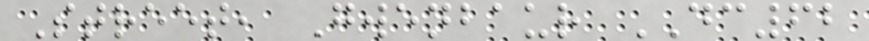Street, Gwenbaur DC62
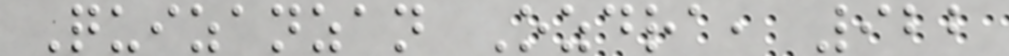Quizanzan Ozdra, 922
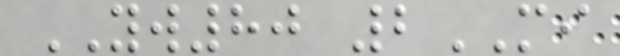YW80 2MI
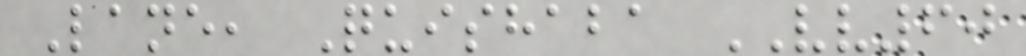Lane, Quishaba VV60
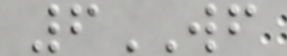6WF
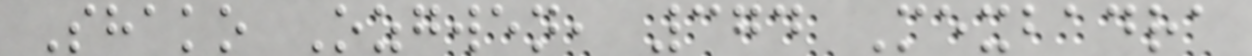Shako Ozgwen, 374 Mexbadra
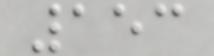153
